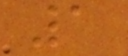1
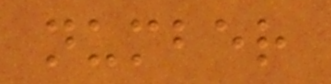number
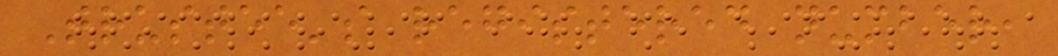Trustee's registered number,
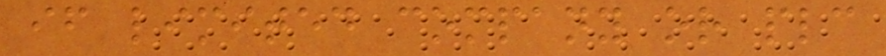if limited company or plc
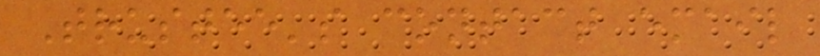Trustee's contact email
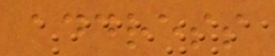address
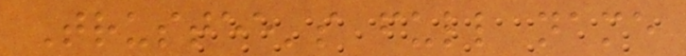Trustee's full name
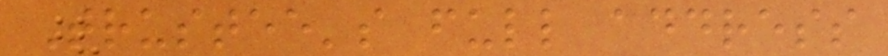Trustee's full address
